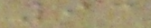93
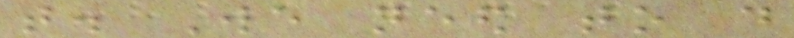that. We need to do
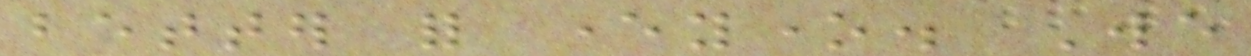better for everyone. We
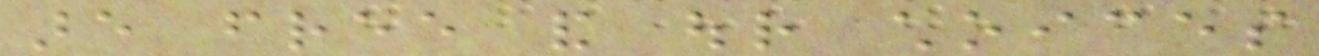are free and our choices
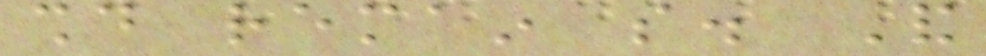should remain so. And
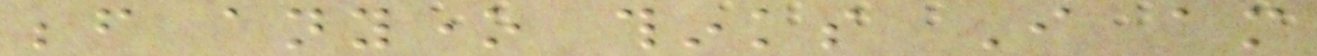before anyone thinks I am
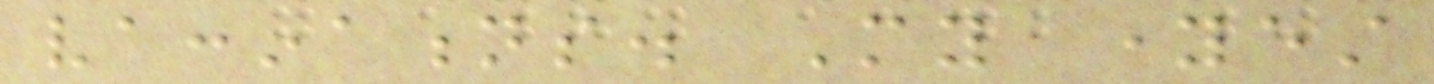vaccinations. My youngest
